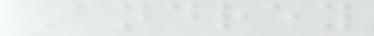Andrey
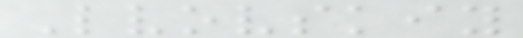Lvovskiy
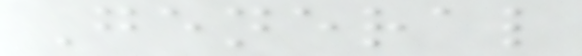General
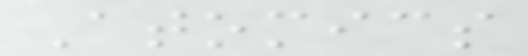Atomics
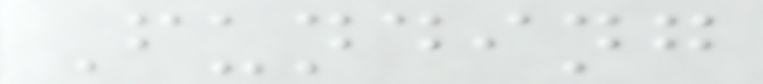Funding
